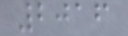2016
